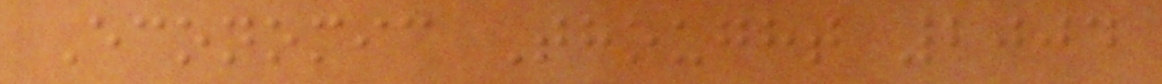Economic Thought 2004
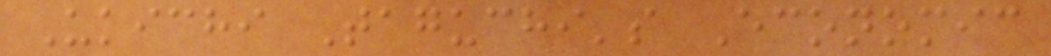Ukichi Taguchi's Economic
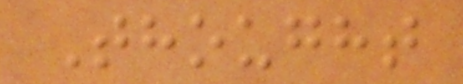Thought
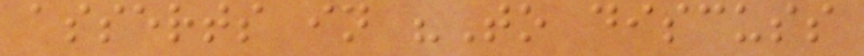asserts in "To discuss
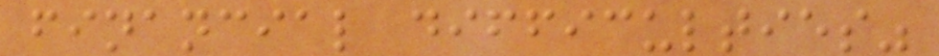financial difficulties"
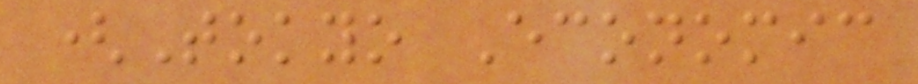(Tokyo Economic
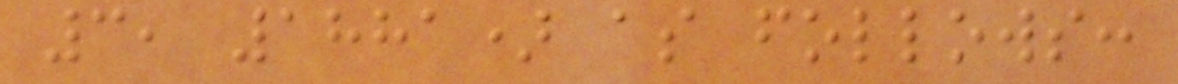3, 1881) as follows:
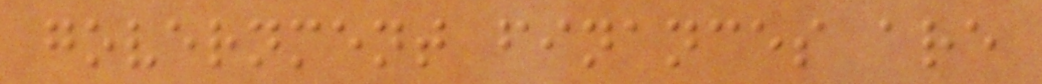government finances are
